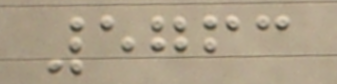5763
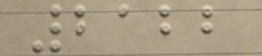2122
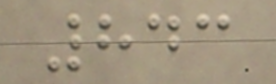843
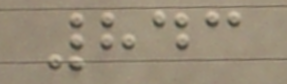843
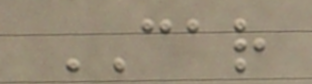CAR
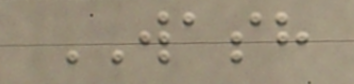WASH
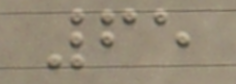65
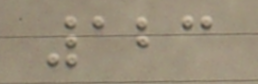123
